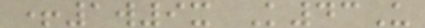+1w9x K43U
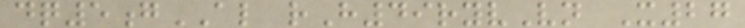dq5gAL rH49ryvVn X27
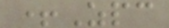+Zpc
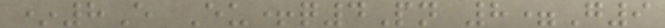*8E Eu+q4Pn 8=G9
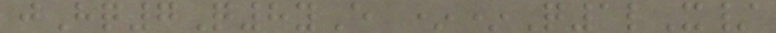jHq7Q8yE **Q1lX/
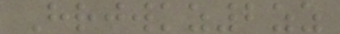Hrjwkz2zz
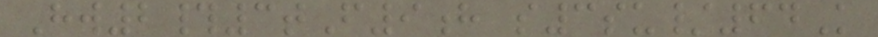Hw2#3tF9h s3su/64K
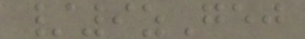/9zGej
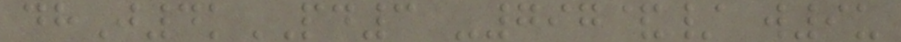dhJ4kPD3 -797&/ w9u
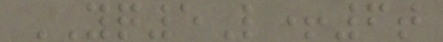YQ5L+6t
